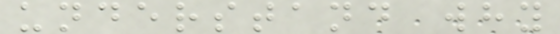understand why
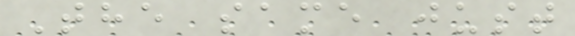The same just
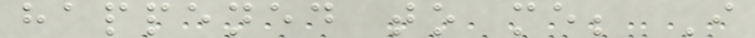happened to me; I
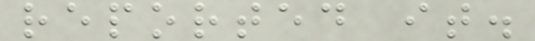reported it.
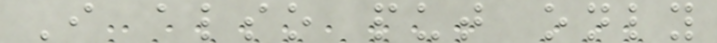I also put only
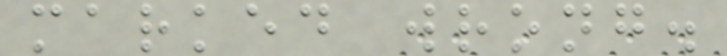marked wrong.
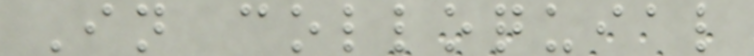In colloquial
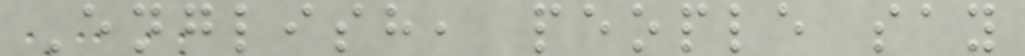English, people say
